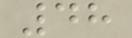48
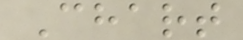Chart
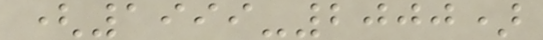(1999-2000)
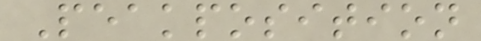Peakposition
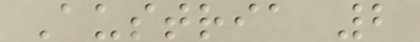Austria 2
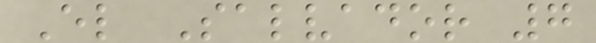El Salvador 7
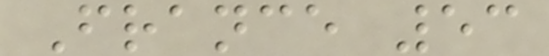France 53
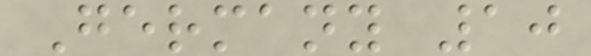Germany 10
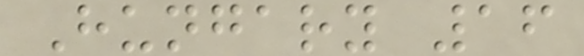Hungary 16
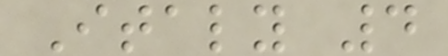Italy 4
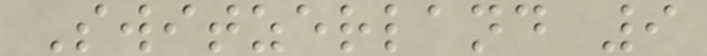Switzerland 9
